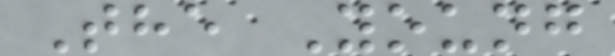The Young
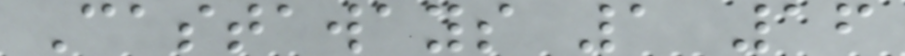Castaways 1 16
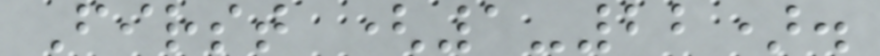First (1-22).
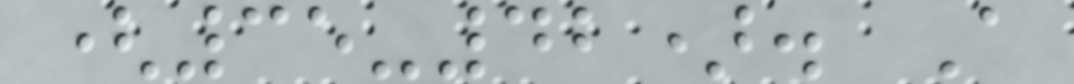(35-42). A
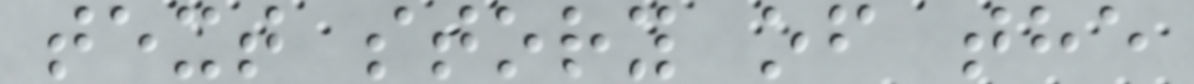text story of the
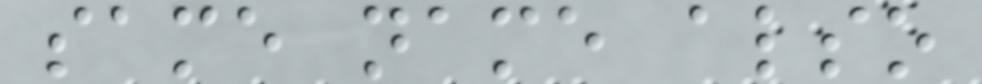same name also
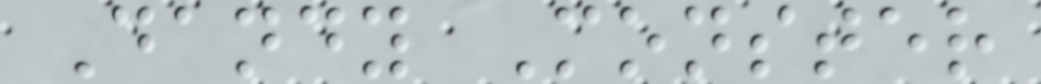Dandy Monster
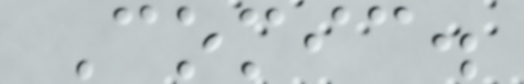Comic.
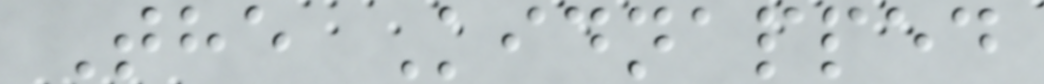The Kidnapped
